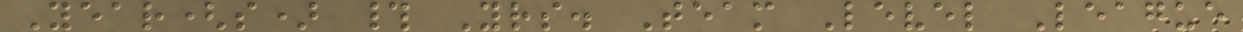Year(s) # Yrs. Team Level League
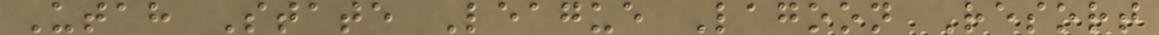Utah State League Lagoon Resort
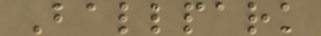Ballpark
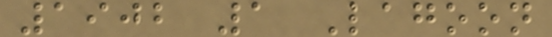1902 1 Lagoon
